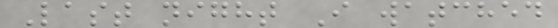Last night I watched
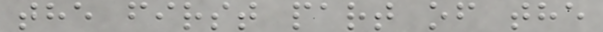the first part of the
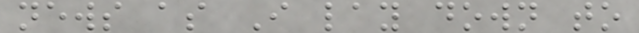news as I lay down to
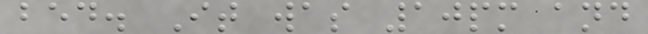bed. It was 10pm and
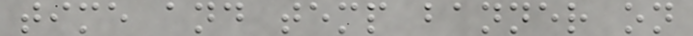time and temp banner on
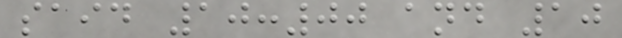said 10:00 and 10
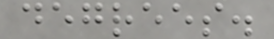degrees.
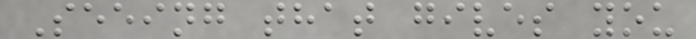Seeing that gives you
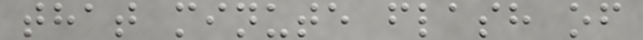that minute flash of
